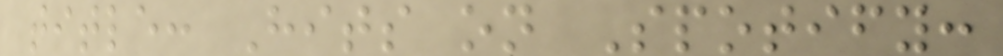title: Hits on Spotify:
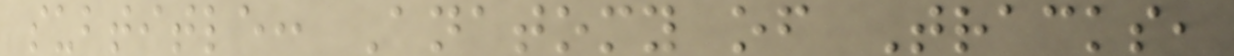subtitle: Anatomy of Tracks,
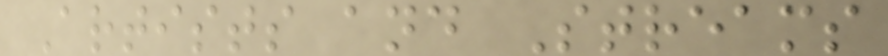Artists and Streams
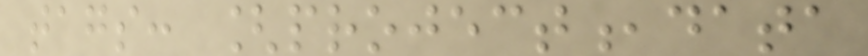tags: [project,data
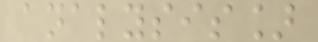analysis]
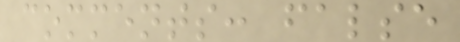comments: false
